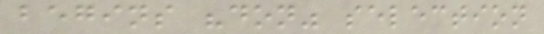begins "don" selection
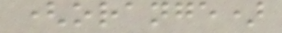(orange)
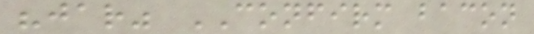"jar" CONFIRM bacon
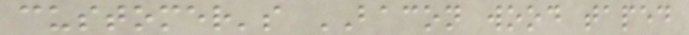customer's BACON wood taped
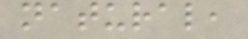natural,
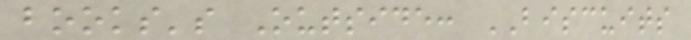books's Outside: BISCUITS
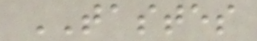TASTES
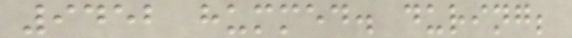9452 hummed. during;
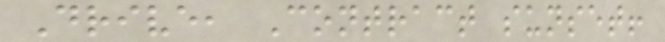Drive, Contract sunset!
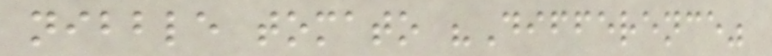nibble tomato "Difference"
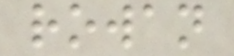rowan
